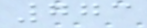773
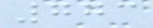773
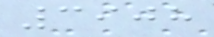3908
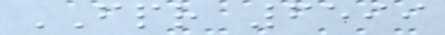FPR 6599
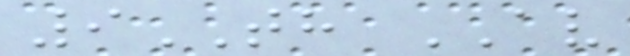9TH AV
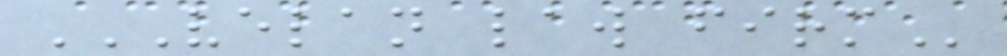VELAN LAW FIRM
